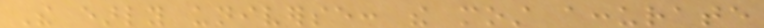The early universe: the most accurate
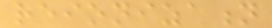reionization
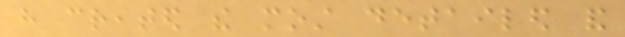have created the most detailed and
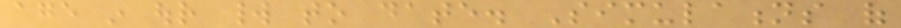age in our world to date. Simulations of
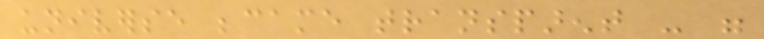universe became transparent - were
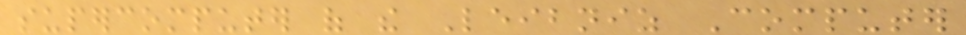supercomputer of the Leibniz Computer
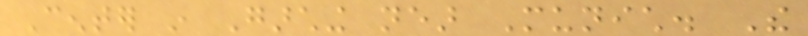Center in Garching near Munich. The
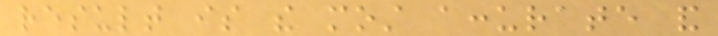result is the most accurate and
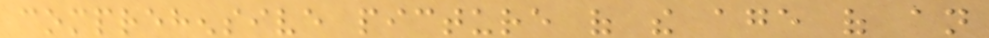comprehensive picture of the age of an
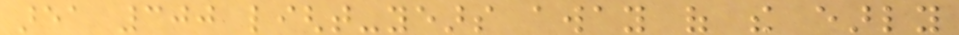area 300 light-years away of the early
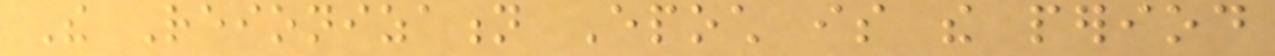The Reionization Epoch is the period
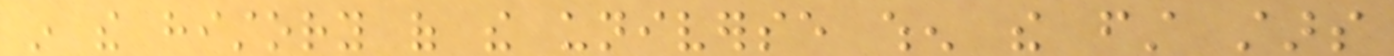in the history of the universe when the first stars
